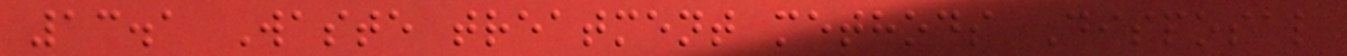13.1 Waste treatment methods Disposal
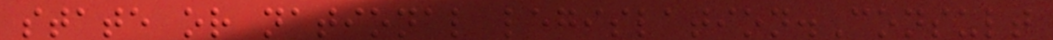state or national legislation.Consult
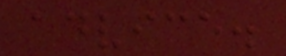advice.
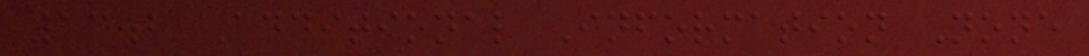13.2 Additional Information None
